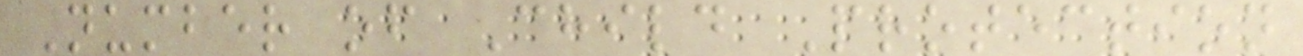Number of Child Protection
